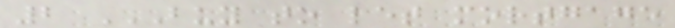2 BUY TO LET MORTGAGE
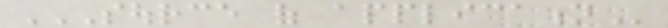SOURCE OF APPLICATION
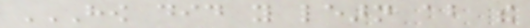HOW DID YOU LEARN ABOUT THE
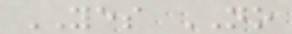YES NO
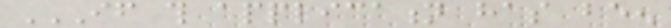IF THIS APPLICATION HAS BEEN
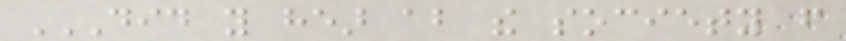DID YOU HEAR ABOUT THE SOCIETY FROM
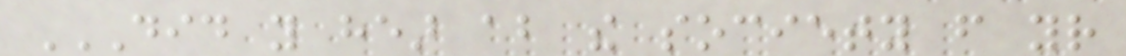DID YOU HEAR ABOUT THE SOCIETY FROM YOUR
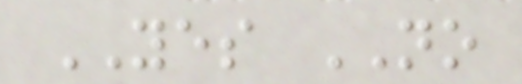YES NO
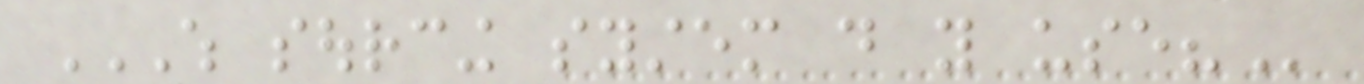WHICH SOURCING SYSTEM DO YOU USE?
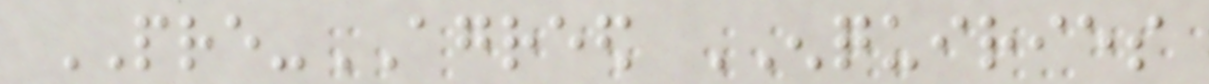PRE-AGREED ENQUIRIES
